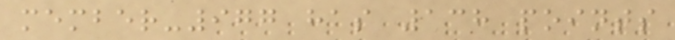member-977 has 138 points
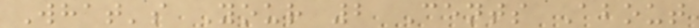What's Your 2 Cents About
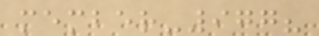member-977?
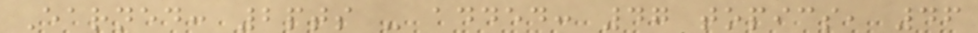Earned: 2pts - added: 47 topics, 46
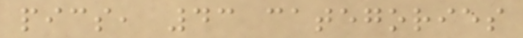pics, 43 categories
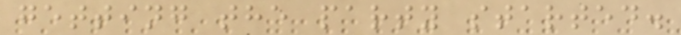getting the party started.
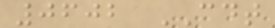0602 CDT
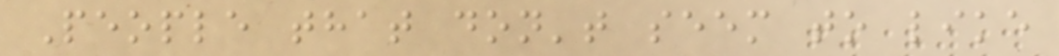People that don't seem to like
